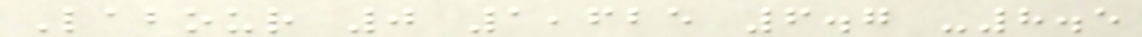Labour 0 1,625 6.7 -8.5
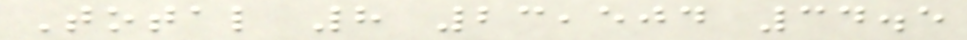Total 8 23,504 34.5
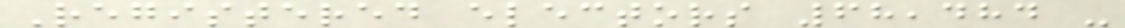Registered electors 68,484 -
